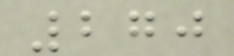270
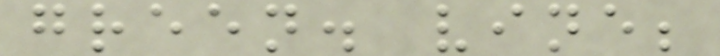green. vine;
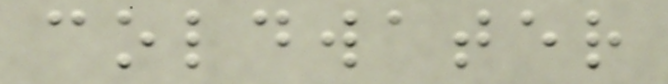coldwater
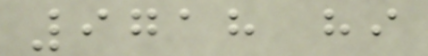9718 hi
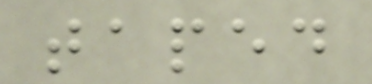taped
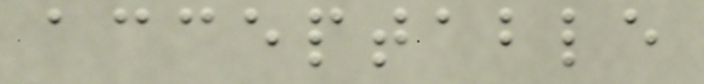acceptable
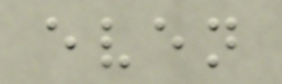even
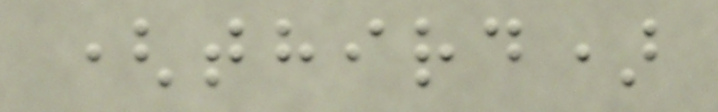(third)
